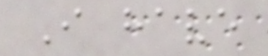I have
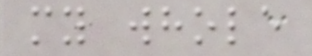my whole
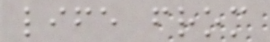life from
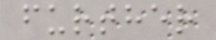further
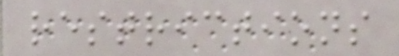restrictions
